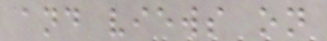and views on
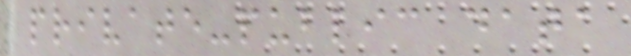private-public data
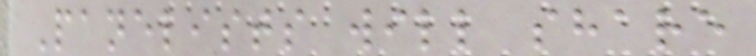Panelists will share
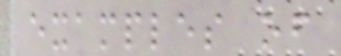examples of
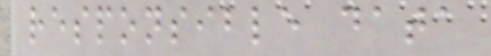responsible data
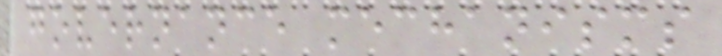governance mechanisms
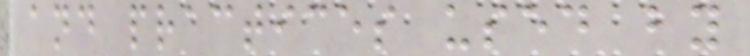and practices used by
